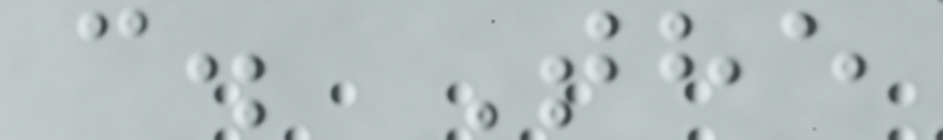c. The
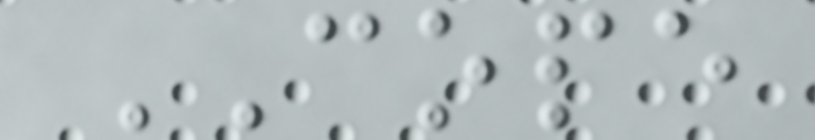COPE
